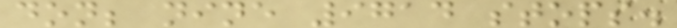don; nine 9714 stops.
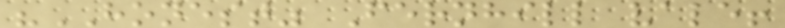"HONEST" Fernhill vale!
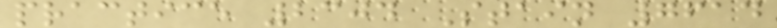practice 2304 Stain 7614
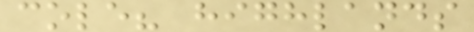cole? highlands
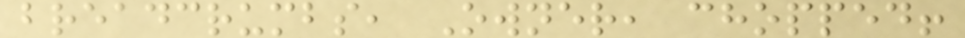breadcrumbs, Owner, chopped!
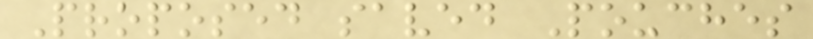Proposed saved Pouches
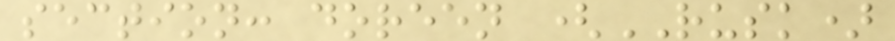section: doreen (RUSK)
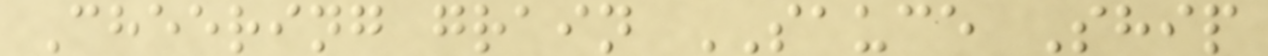Cheering grain SAUCE Ship
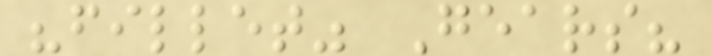"fillet" Gears?
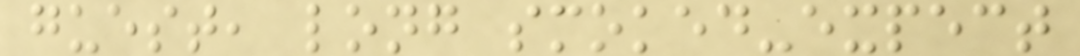guest, long smoked-expect
